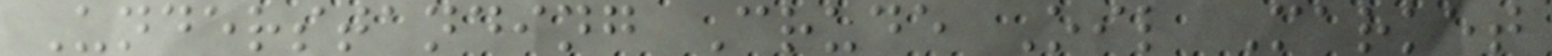Understanding Crude Oil Market
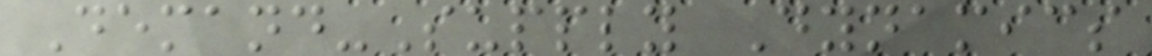Demand-Supply Dynamics
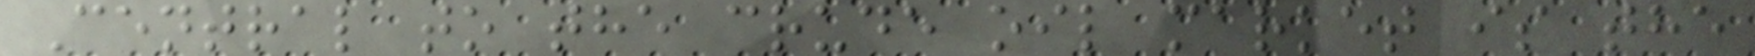Central to the crude oil market is the
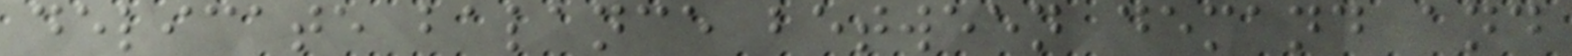delicate balance between demand and
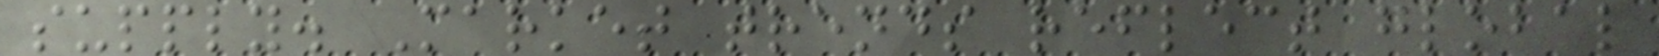supply. Market trends reflect global
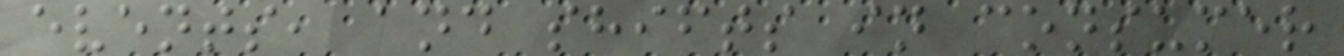events, and shifts in consumer
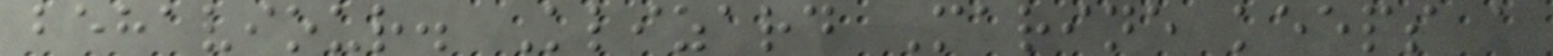behaviour. Klizard Marine keeps a
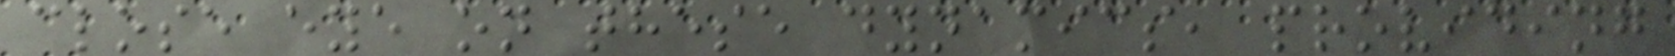close eye on these dynamics, providing
